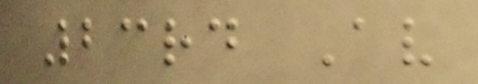23rd Av
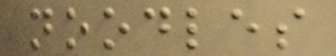noodles
